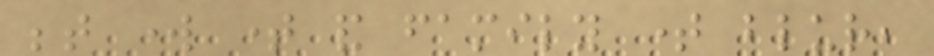between work time and family time blur,
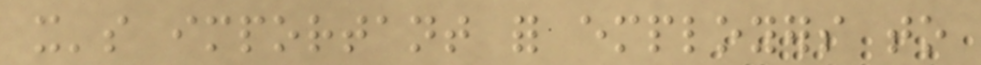it's important for employers to
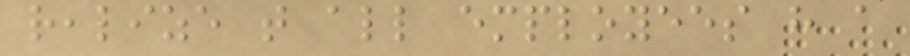realize that all employees have a
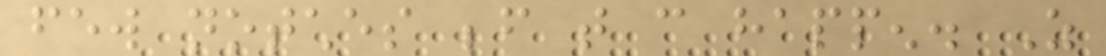few notches before that can happen. As
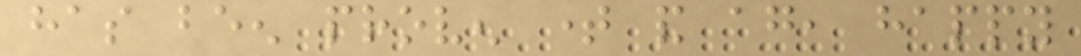has been proven time and again, happy
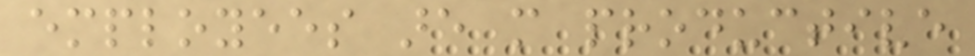employees are more productive
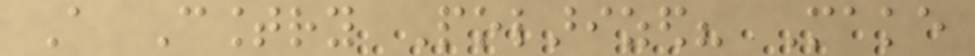A Country Polarized? Make
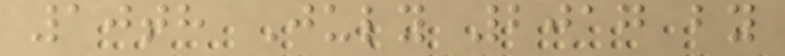10th July 2017 by
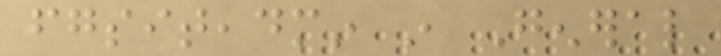fgsiteadmin in General
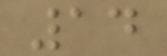14
